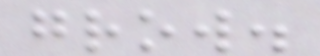grow.
